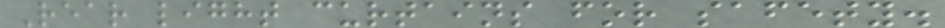Rear light curtains for safety.
